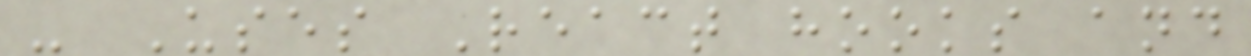- Uses React hooks and
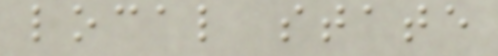local state
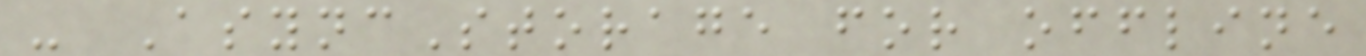- AsyncStorage for offline
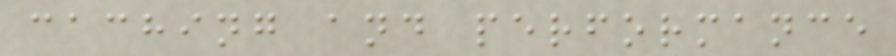caching and performance
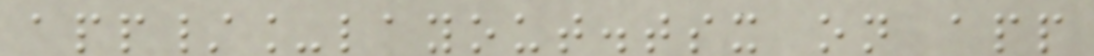app/_layout.tsx on app
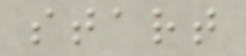start
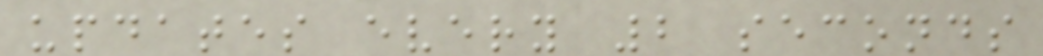updates every 2 seconds
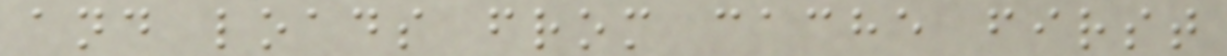and loads from cache first
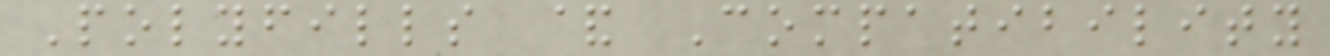Polyfills & Compatibility
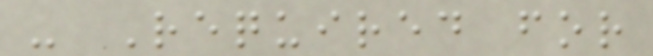- Required for
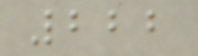222
